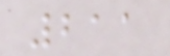211
